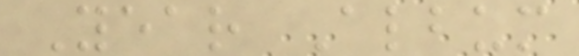Year Album
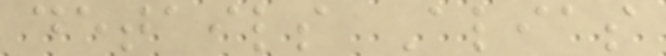details Alias
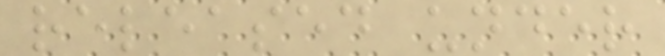released under
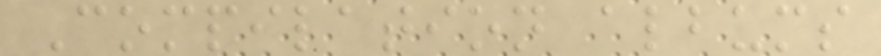Compilation albums
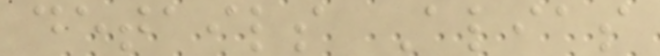details Alias
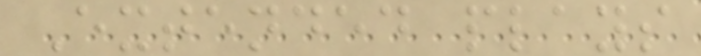Extended plays
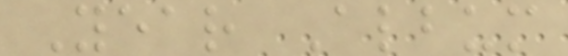Year Album
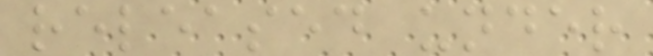released under
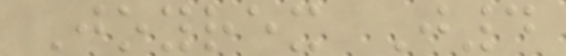Joyrex J4
